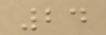24
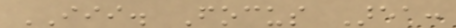III. Focus Area:
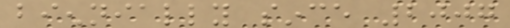biennially since 2007
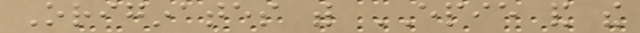Originates with EPIE and the
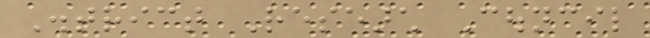District Research Council
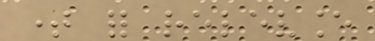time for relevance
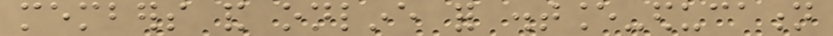members and online for distance-education
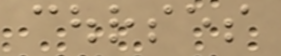courses
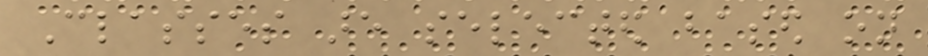Classes are selected based on
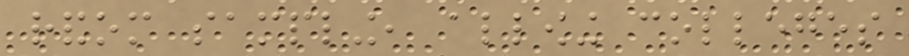random sampling, allowing colleges
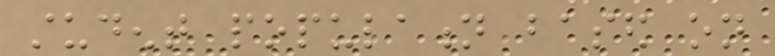student population based on
